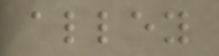alley
